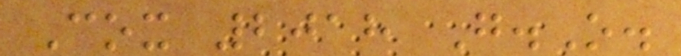Cox 2018 G.O.
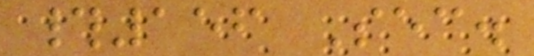#156 Sec.
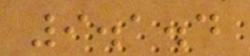9.1.4
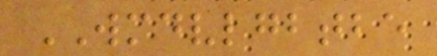WMDVLGBTBE
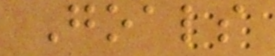Goals
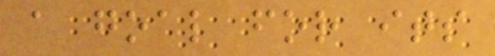a goal for its
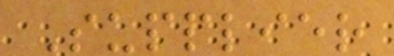Supplier
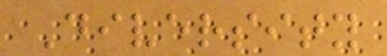Diversity
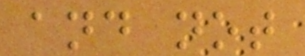and not
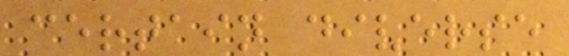certain diverse
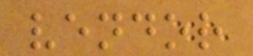vendor
